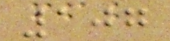107
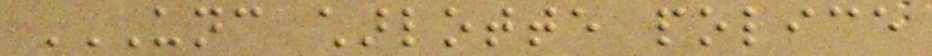UNC CHARLOTTE POLICE
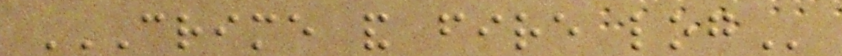CRIME AND FIRE LOG
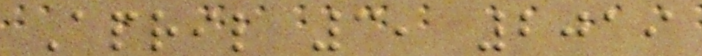April 3, 2019
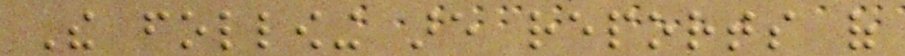The following are reports of
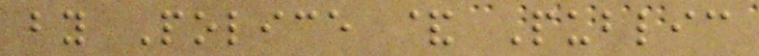by Police & Public
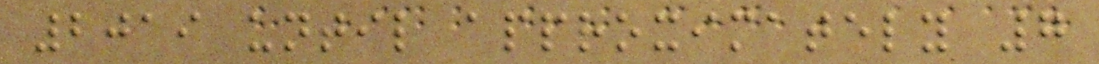2019 until approximately 7
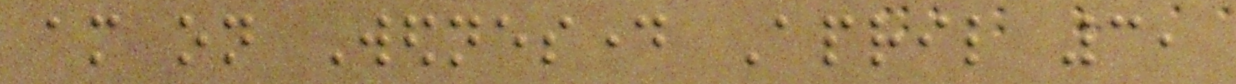am on Wednesday April 3,
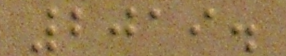2019.
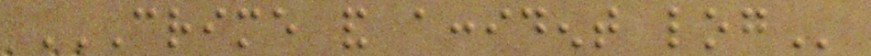CRIME AND ACCIDENT LOG
